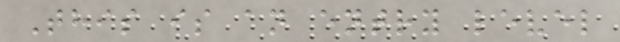This is an entry level
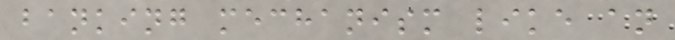banking mechanism like an
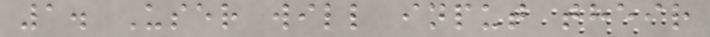1. User will input their
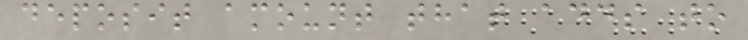deposit amount that adds to
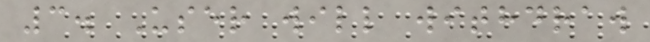3. User will withdraw
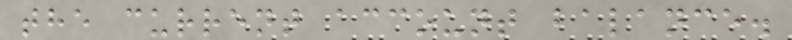the current account balance.
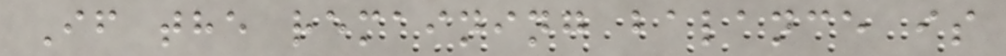If the remaining balance is
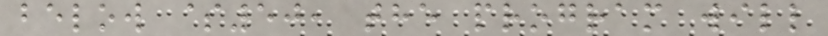below $50, the program will
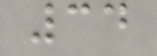34
